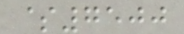$7500
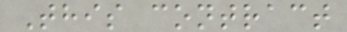This contract
